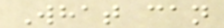What can
